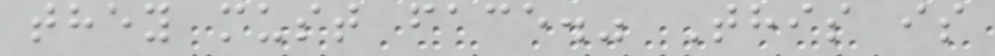they must face." This is
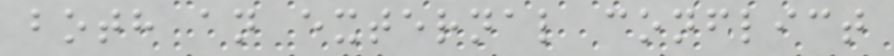both an external conflict
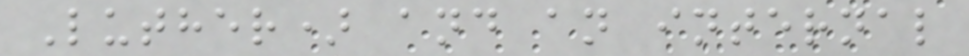Luther) and an internal
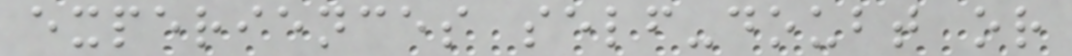experiences self-doubt or
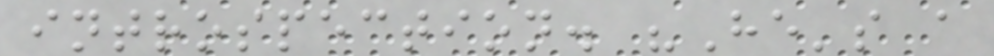introspection. "He's a
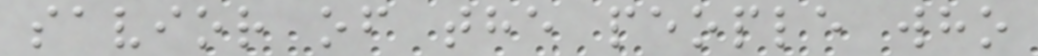savior of the people who
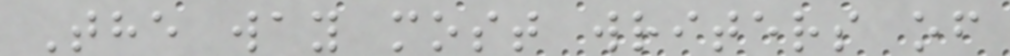The way most writers of
